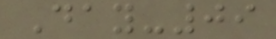Day-09
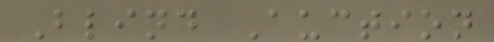Blind Auction
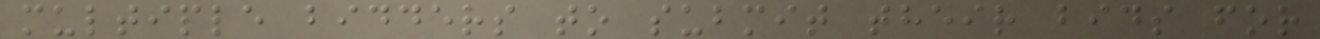multiple bidders to submit their bids for
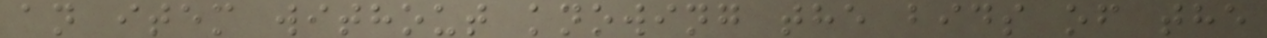an item without knowing the bids of the
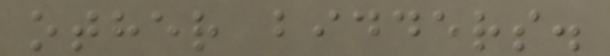other bidders.
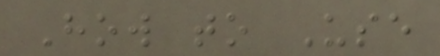How to Use
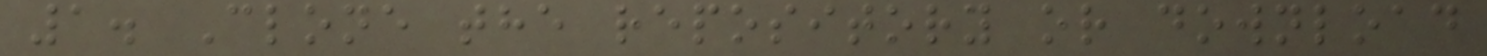1. Clone the repository or download
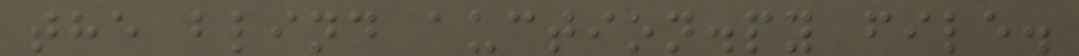the blind auction.py file.
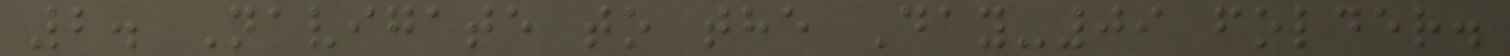2. Navigate to the Day-09 folder.
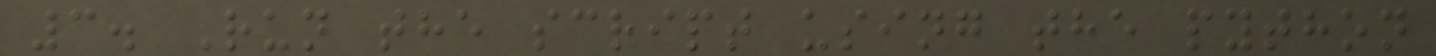3. Run the script using the python
